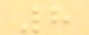8
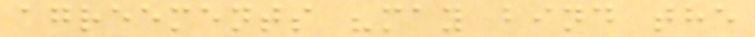agreements "may bind the
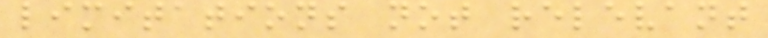limitations not relevant
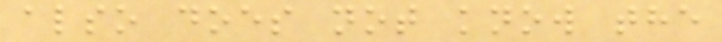also does not know the
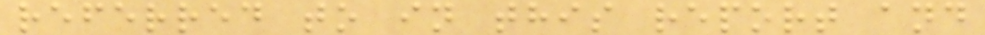referred to in this report and
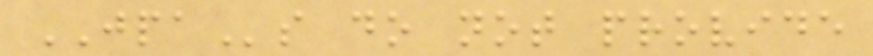JPAs do not provide
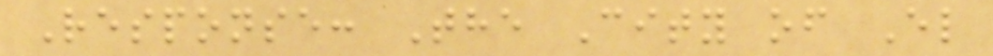Response: The City of El
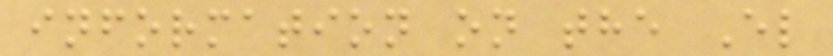information on the El
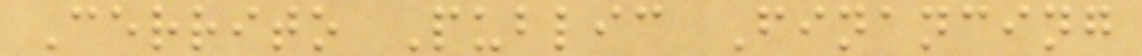Cerrito Public Financing
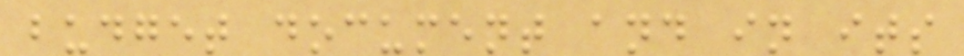budget document and in its
